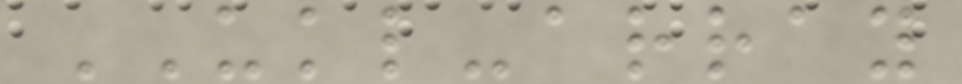UKL-array
